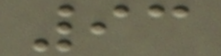93
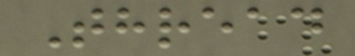Thread
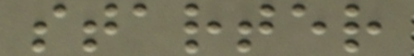starter
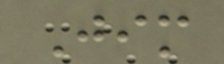Jim
